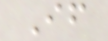If
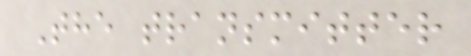The transmitter
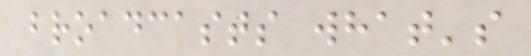broadcasts what's
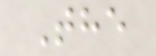The
